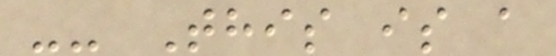-- This is a
